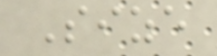Size
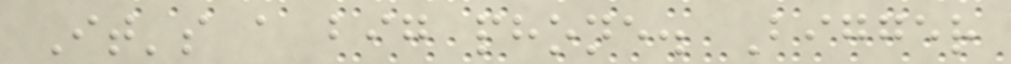It's a big phone. Bigger
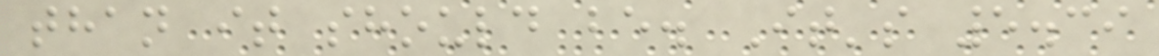than it should be. It's 5.39
